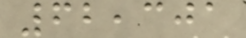62,301
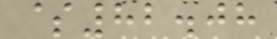$82.08
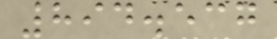894.537
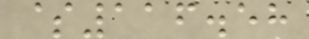$116.58
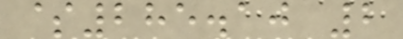$285.10 2
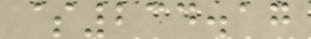$234.17
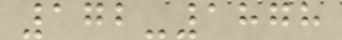172-1878
